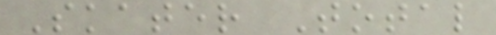Skater Total
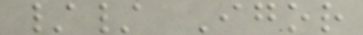// Igor
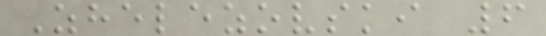Zhelezovski 6
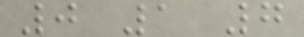0 1 7
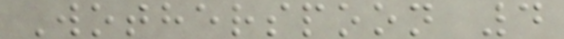Wotherspoon 4
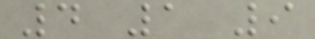4 1 9
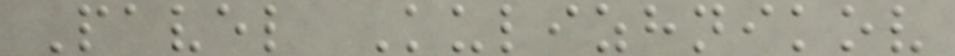Pavel Kulizhnikov
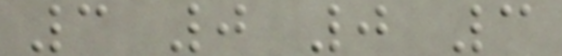3 0 0 3
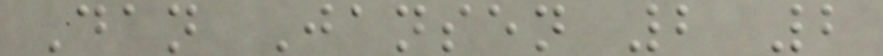Dan Jansen 2 2
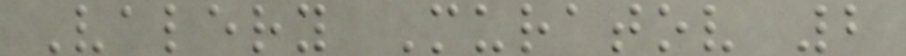Valery Muratov 2
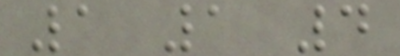1 1 4
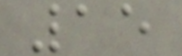15
